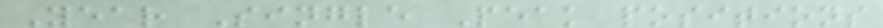Year Single Peak positions
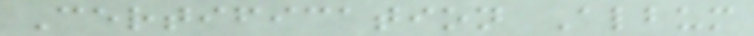Certification Album
